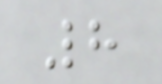8
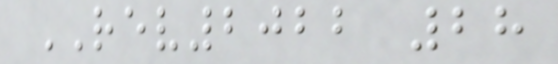REV2022 28
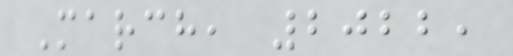March, 2022,
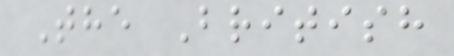The British
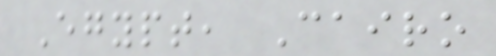Egypt, Cairo
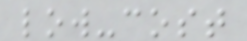low-cost
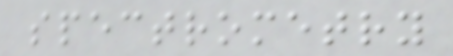spectrometry
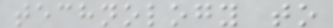technology to
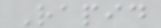Rapid
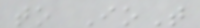to IoT
